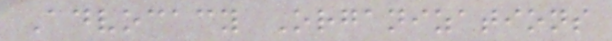Advocacy Organizations
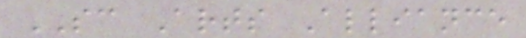SC Arts Alliance
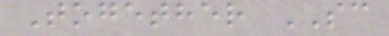Together SC
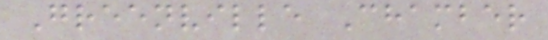Greenville Chamber
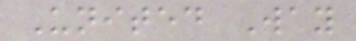United Way
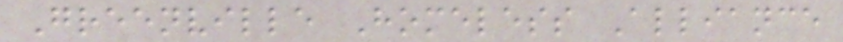Greenville Homeless Alliance
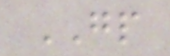GP
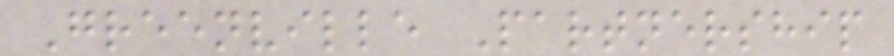Greenville Partnership
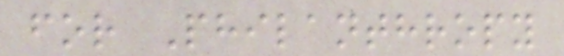for Philanthropy
